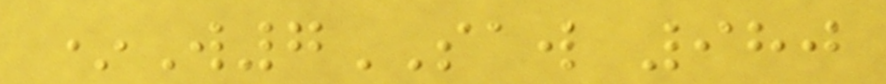*W7SAW 980
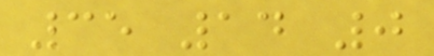35 14 0
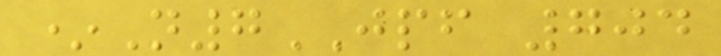*N7JPF 704
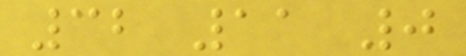32 11 0
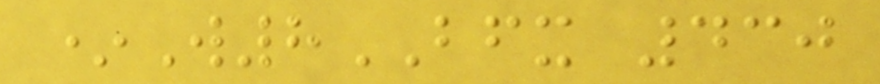*W8BFX 430
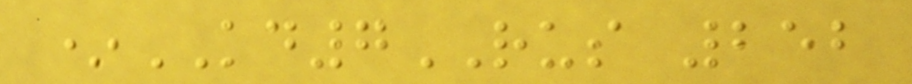*KD7RUS 252
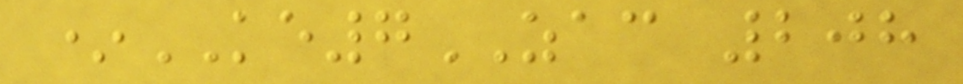*KE7ZAC 208
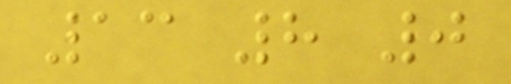13 8 0
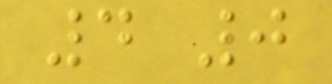4 0
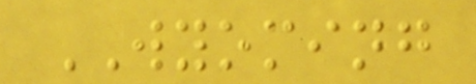WYOMING
